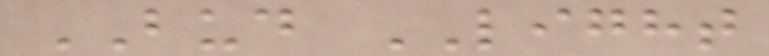BUD LIGHT
